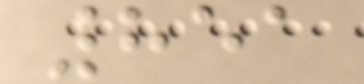851
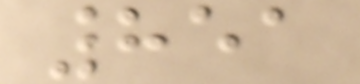851
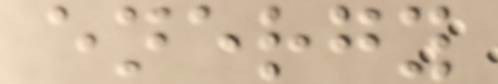energy
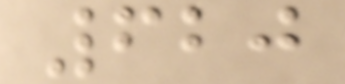620
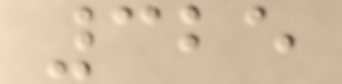325
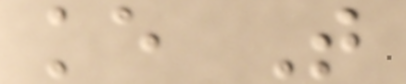ke T
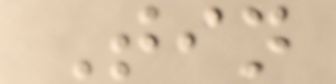Tin
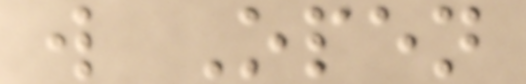w Open
